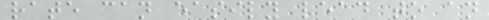rate can easily lead to an
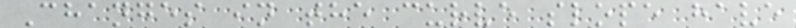Changes in the curve slope have
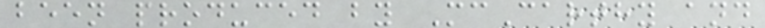been produced by McCarthy and
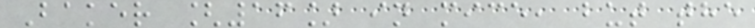Baker [16] in mice, but the
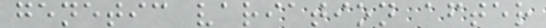genetic variation after
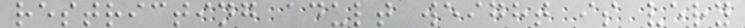restricting adult weight is very
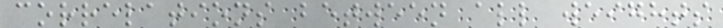correlations between all weights
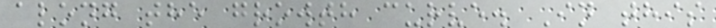along the growth curve. In this
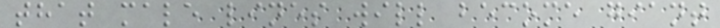that male lines will become giant
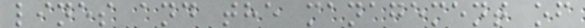lines and the management of
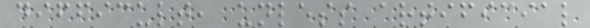difficult, unless artificial
